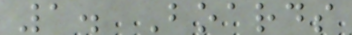1. Boards
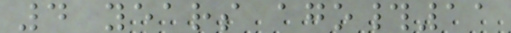4 years ago#11
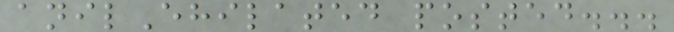anilEhilated posted...
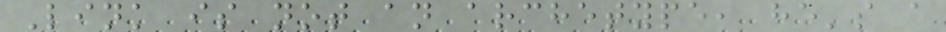Link is not an archetype, he's a
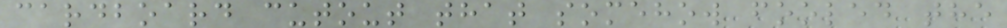cardboard cutout that somehow fooled the
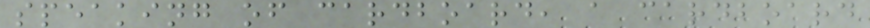speaking of cardboard, a cardboard
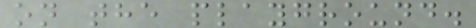on the playground.
